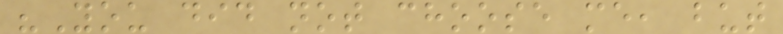"You did not choose me, but
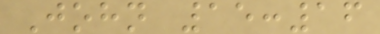John 15:16
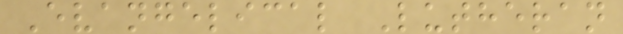Evangelical Lutheran
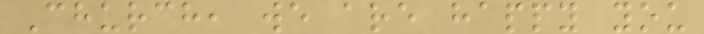Church, we are happy you
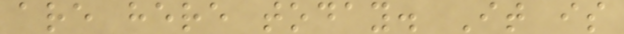are here today. It is
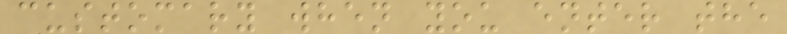customary when you enter the
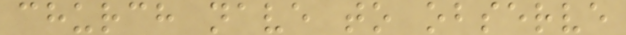church nave to observe
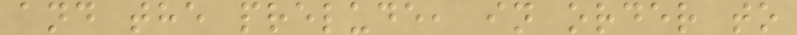and the prelude, in order to
